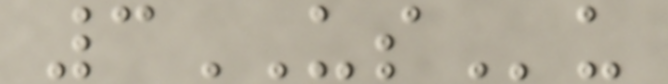3USu
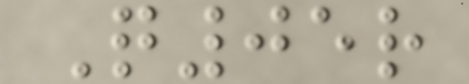Q05r
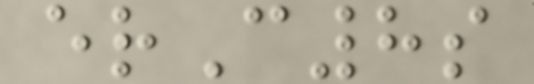erC8s
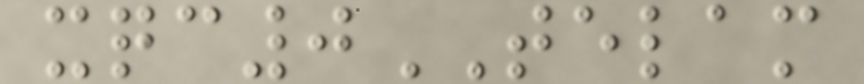xqc0TELAM
